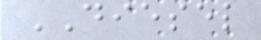DIESEL
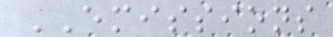EMISSIONS
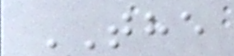THE
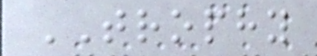TROPHY
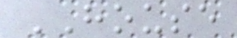HOUSE
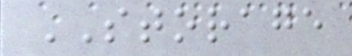STORAGE
